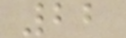22
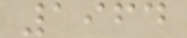1964
